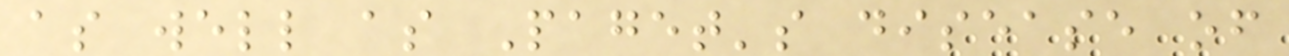as well as Paget's disease of
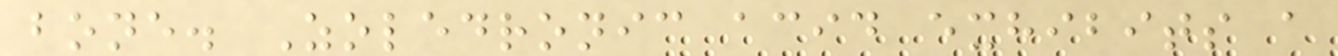bone. Zoledronic acid exhibits a
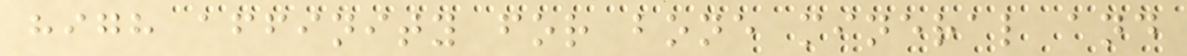high affinity for bone mineral and
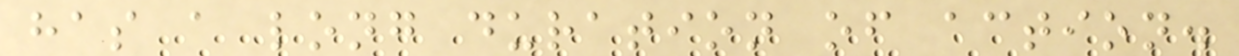has a long duration of action.
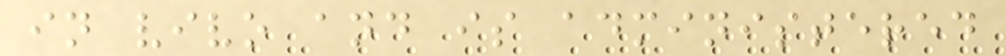in vivo and is administered
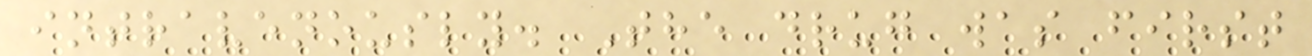intravenously. The drug was first
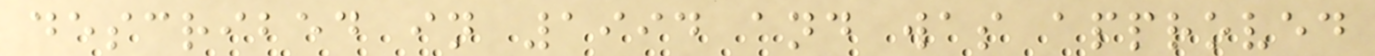described in 1994 and was approved
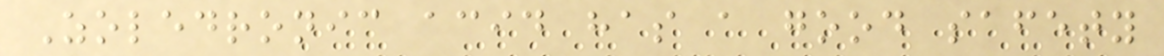Zoledronic acid has a good safety
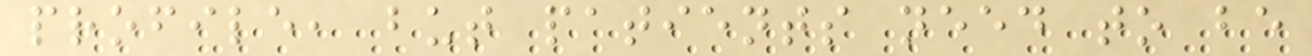profile, but patients need to be
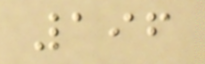196
